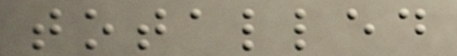totalled
